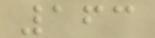163
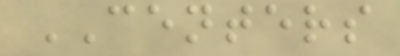CENTERS
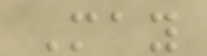May
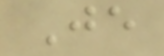Je
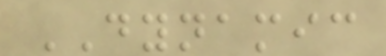DYNAMIC
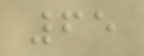65
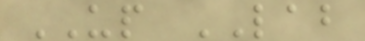UP LAB
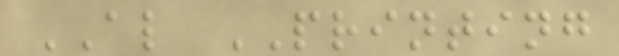AL PRINTING
